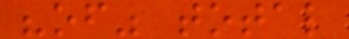"of" total
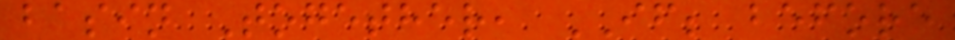basin Together, IF; before
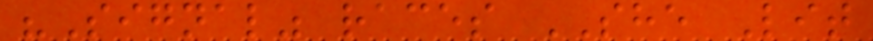"Signal" races SHE Lit
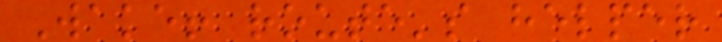Wake! route's helper
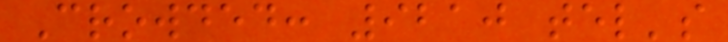Crowded: 9210 tel's
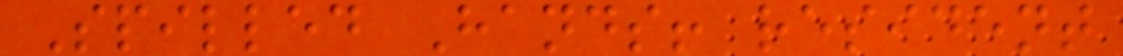Spilled Hands! resident
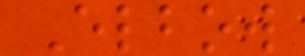Elbow
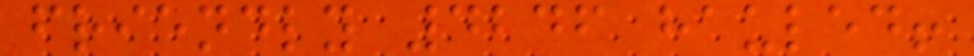friendly 4246 hauled!
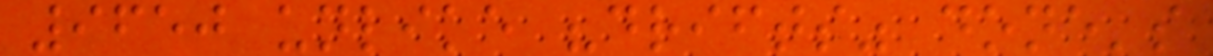9650 unlike "drifts" done's
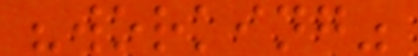"working"
